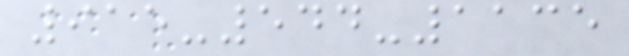915-544-1135
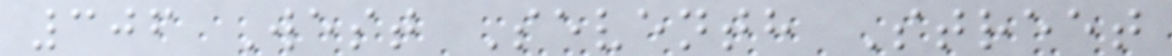306 West Seventh Street
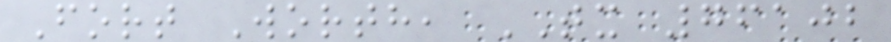Fort Worth, TX 76102
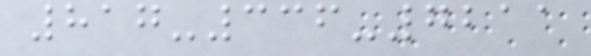817-336-7211
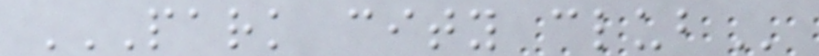PARK CITY CLUB
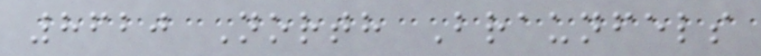8620 North Braunfels
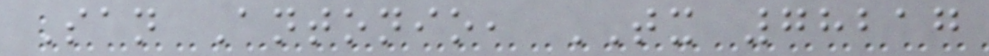San Antonio, TX 78217
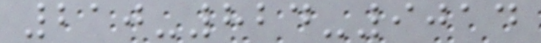210-824-9014
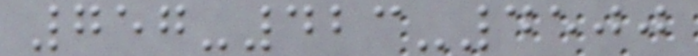757-423-4500
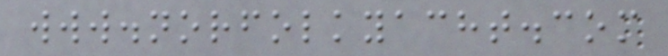www.norfolkyacht.com
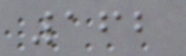162
